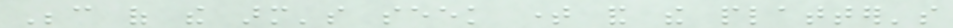Because of the arm's seek time and the platter's
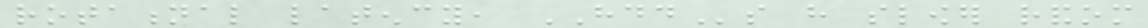rotational latency, HDDs have slower random
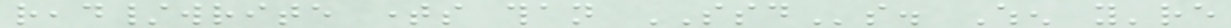read/write times than SSDs. When you're
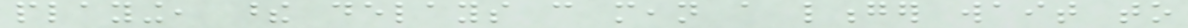playing, these delays can mean a longer wait to
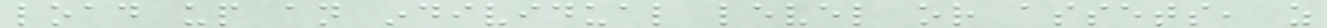load up an individual level or assets, as
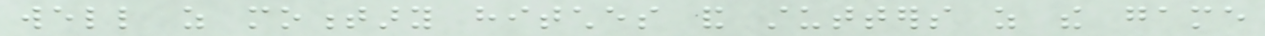well as momentary hitches and stutters as the game
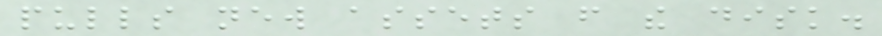pulls new assets from the disk.
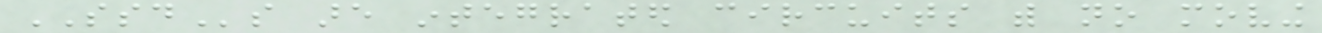SSDs are integrated circuits with no moving
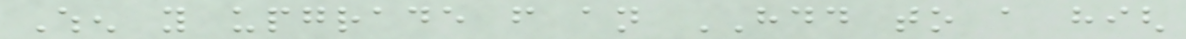When you upgrade from an HDD to a high
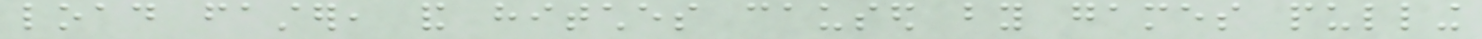load faster, and hitches caused by games pulling
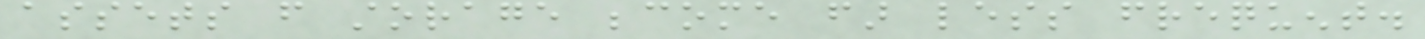assets from storage become far less frequent.
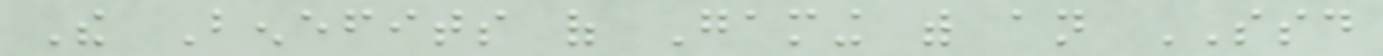The Benefits of Gaming with an SSD
